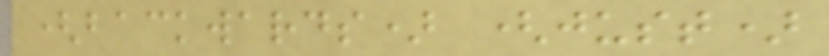(backwards) (just)
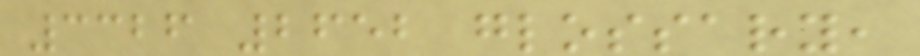3326 2652 glossary,
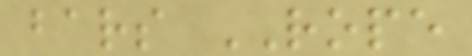bars ROPE
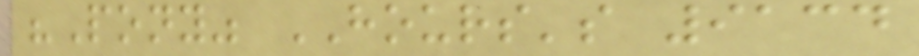"Pony" HOURS's 9134
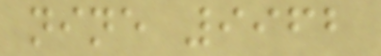nine 9962
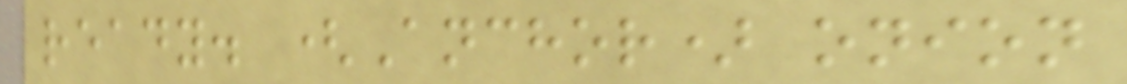ready. (Anchor) onion
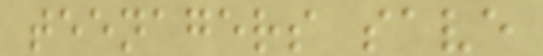teenagers save
